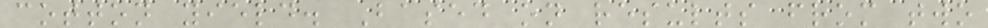cotton yield. Based on results from two
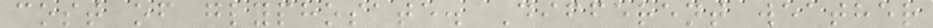cost of glyphosate. Different weather
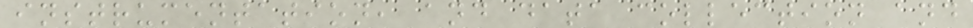instrumentation, and data collection and
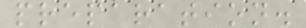preparation.
